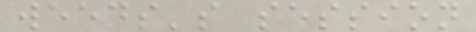weeds's session
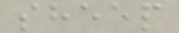sheep
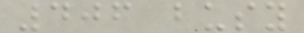406 busy
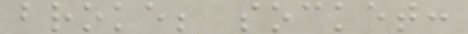broke; socket:
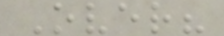Over?
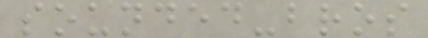sounded-bros
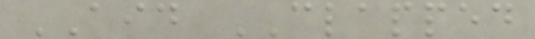AID CLAPPED
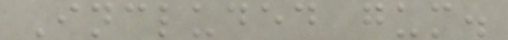Included gum.
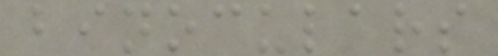binoculars
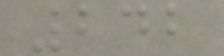242
